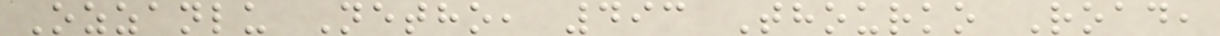Ozzanlu Netho, 493 Thourko Road,
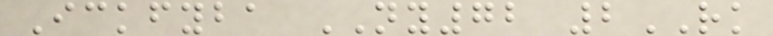Ickfyba NY72 2RK
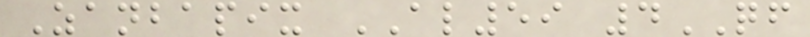Zanbapix AL59 4QF
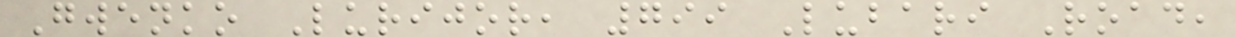Gwenko Lurijor, 799 Lubari Road,
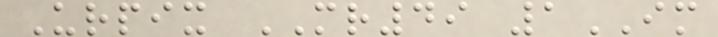Urpix MR49 1IM
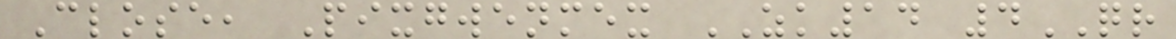Close, Pixgwenmex ZK14 4QR
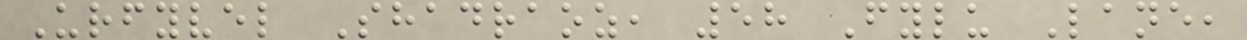Urfyvel Shadraoz, 58 Fylu Lane,
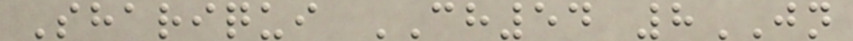Shariqui CH54 8JN
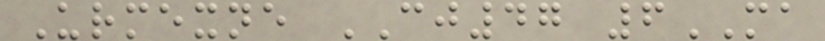Urmexne CJ47 6MA
